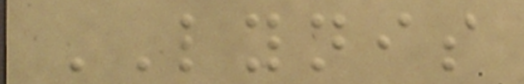LYNIS
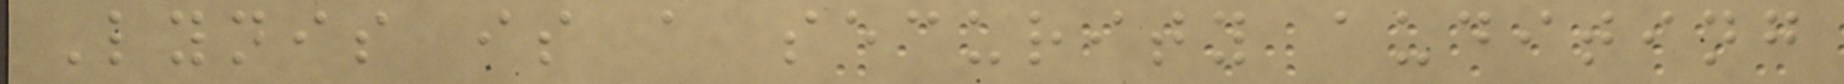Lynis is a security auditing
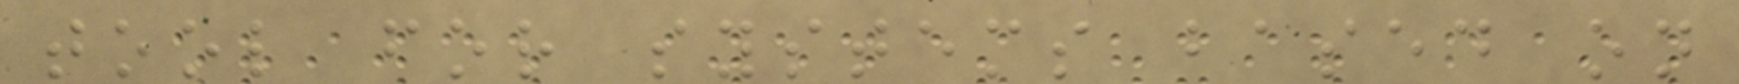tool for systems based on
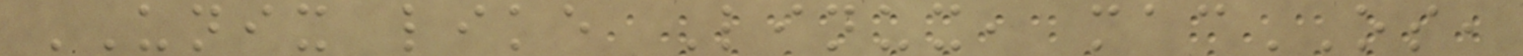UNIX like Linux, macOS,
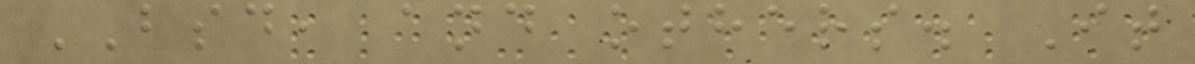BSD, and others. It
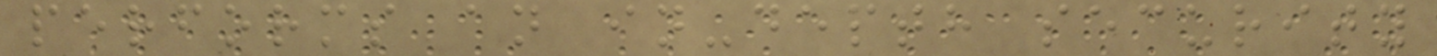performs an in-depth security
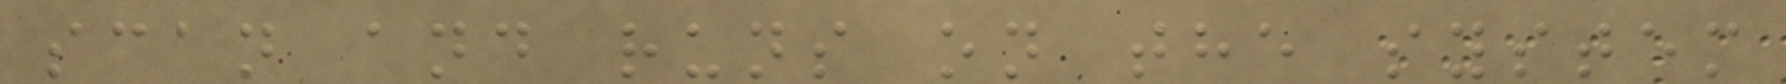scan and runs on the system
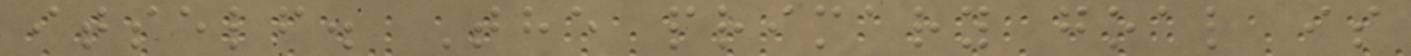itself. The primary goal is
